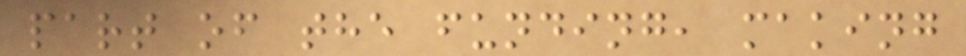part of the funding, making
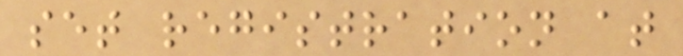set registration at
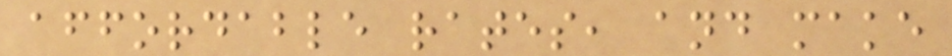affordable rates, and make
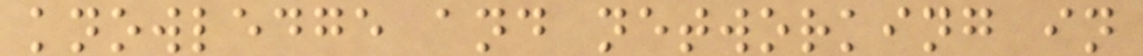knowledge and networking in
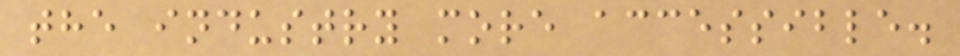the industry more accessible.
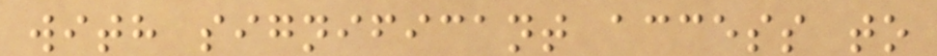with significant access to
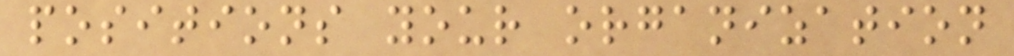positions your organization
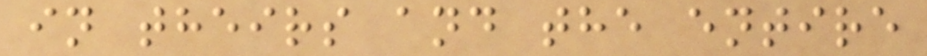in theirs and the entire
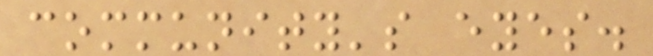community's eyes.
